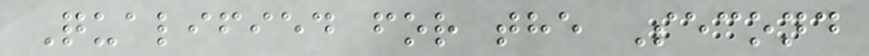Qualified for the Second
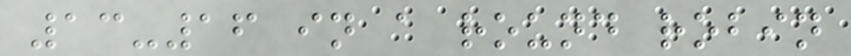13-16 in a round robin
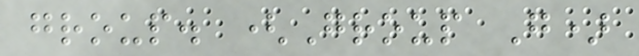group. (Group G)
